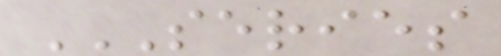SERIES
